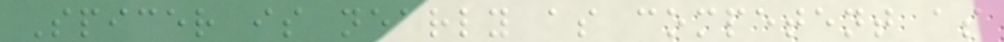Spicer is nearly as competent as
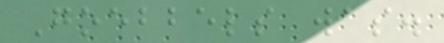Goebbels was.
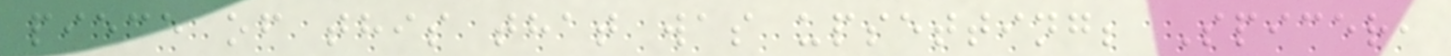piece of this that was upsetting; Spicer,
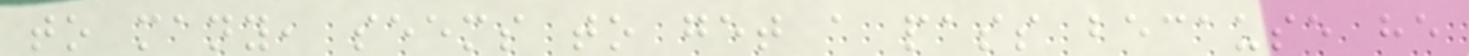to many, seems to get a pass because he
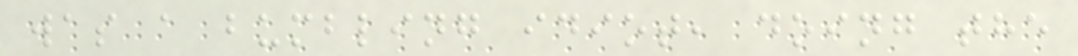was a bumbling idiot, doing the
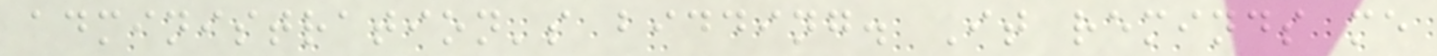administration's bidding. It reminds me
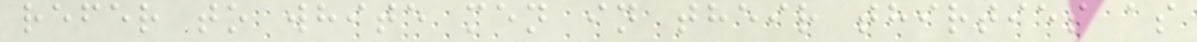refer to white men in their thirties as
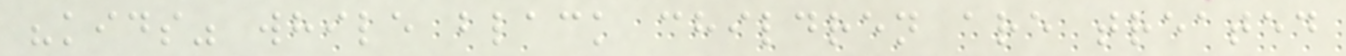"kids" while black children are treated
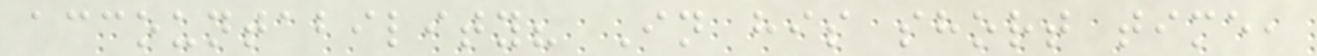accountability? In his short time,
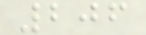206
